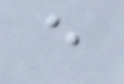e
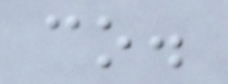co.
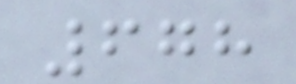678
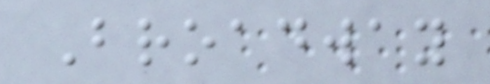Broadway
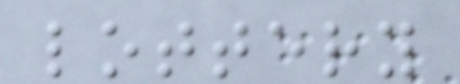lottery
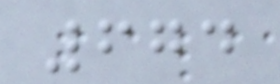674
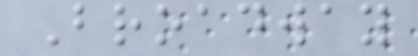Broadway
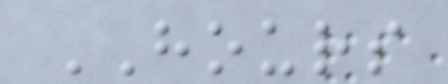HOURS
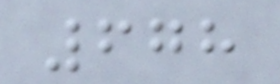678
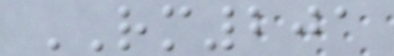RM201
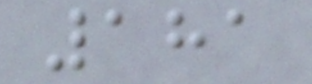181
